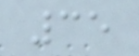35
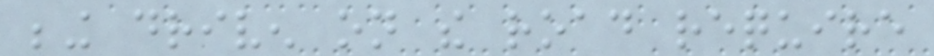being driven on the road require
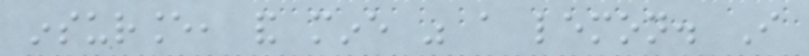insurance, and mine was a lemon. I
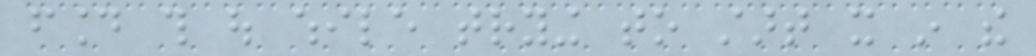found this out while trying to start it in the
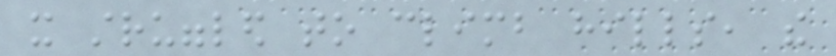it struggled to climb hills, the
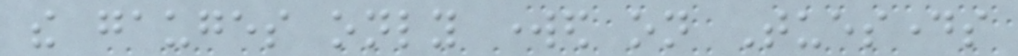the gauges only worked on Tuesdays
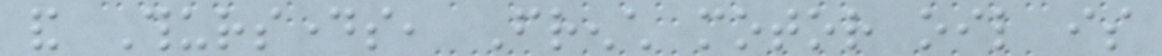and Thursdays, French motor oil is
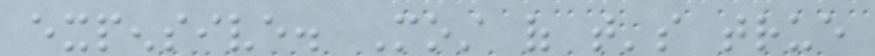expensive. Most of that's true
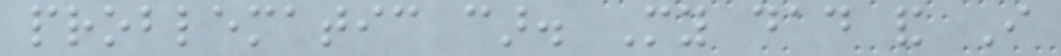problematic car. My dad and I
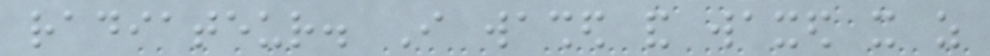radiateur. I washed and waxed it as
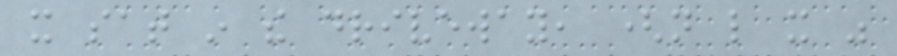it sat in the driveway, (not like it was
